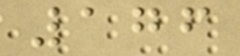176
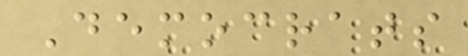Democrats
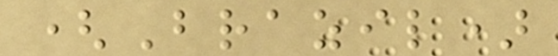(Brazil)
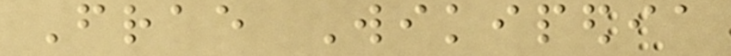Frae Wikipedia
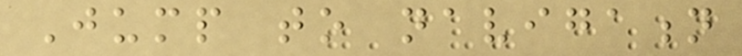Jump to navigation
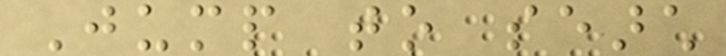Jump to search
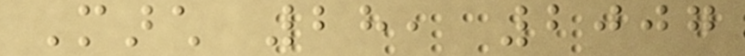March 28, 2007
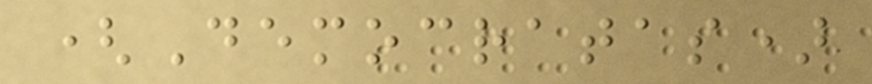(Democratas)
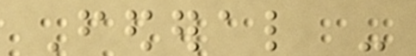Federal -
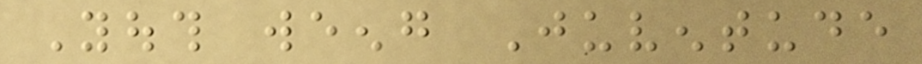Youth weeng Juventude
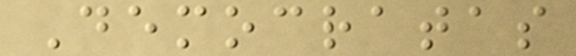Democratas
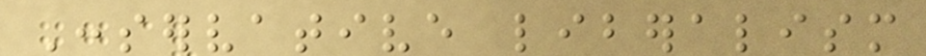Conservative liberalism
